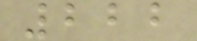222
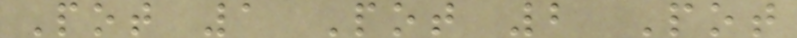Pot 1 Pot 2 Pot
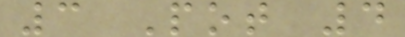3 Pot 4
